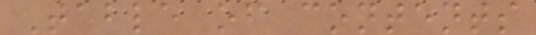Table of contents
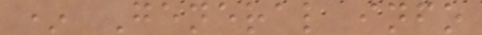* General info
